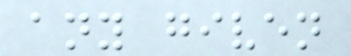any given
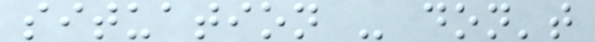situation - don't
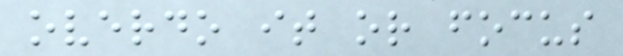overdo it or focus
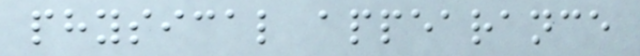physical appearance
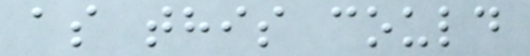as this could
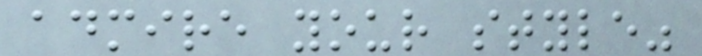admire your style"
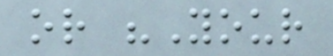or "Your
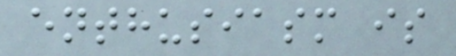enthusiasm is
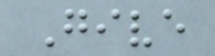Give
